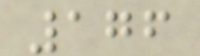176
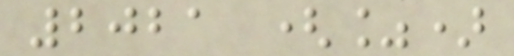2021 (%)
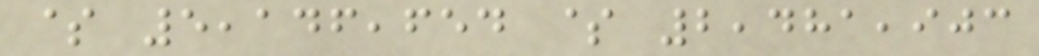$ 5,146,654 $ 2,481,903
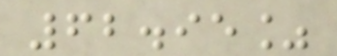62.95%
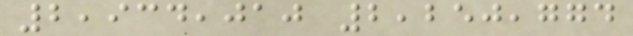2,934,010 2,250,774
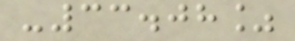-33.08%
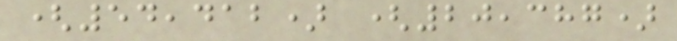(54,412) (20,387)
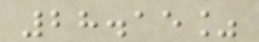28.15%
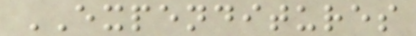EXPENDITURES
